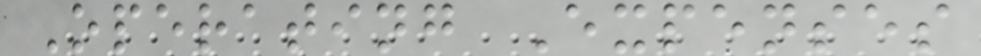Operating Expenses
